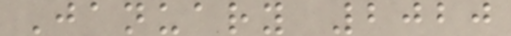January 2020
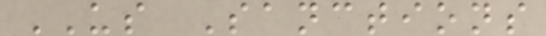US Sanctions
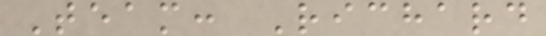Team: Richard
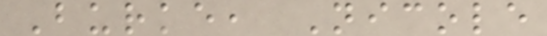Burke, Nicole
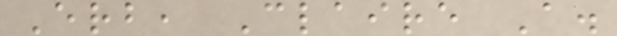Erb, Claire A.
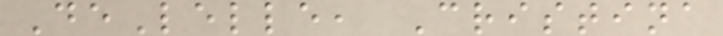DeLelle, Cristina
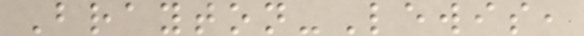Brayton-Lewis,
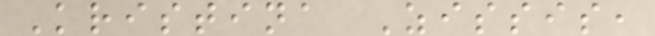Kristina Zissis,
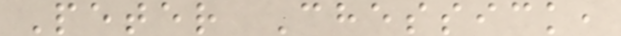Peter Chessick,
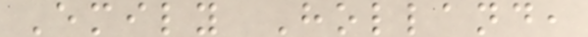Emily Holland,
